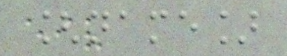[name]
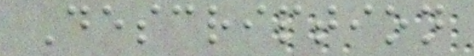Description
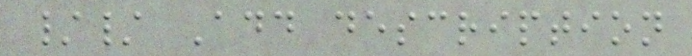// Add description
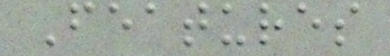Features
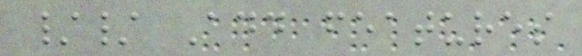// Add features
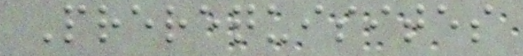Prerequisites
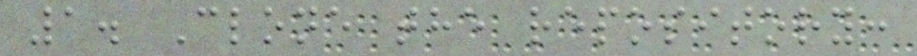1. Clone the repository:
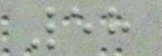58
